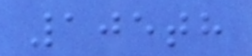105th
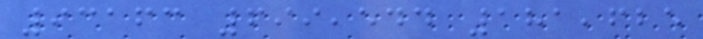93163 699,544 181,625
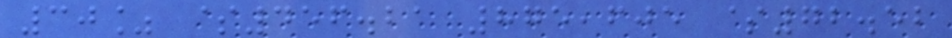30% $456.21 875,605 $72.52
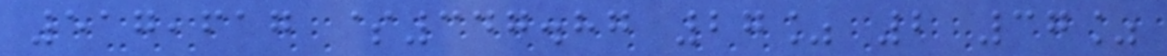517,617 $347.87 27% 2 37%
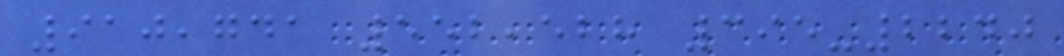910,741 552,528 395-2240
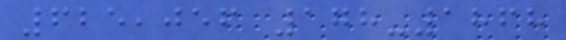625,056 178-1868
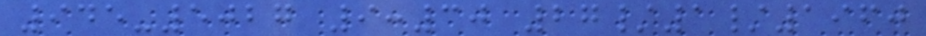945-5027 9:30 27/1/1960
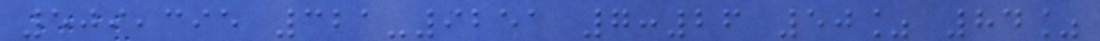509,395 321-9251 7:26 50% 84%
